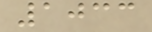1033
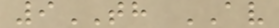9TH AV
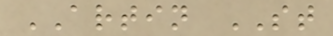ARTIN ST
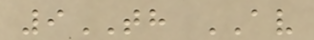9TH AV
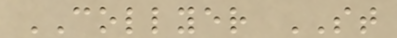COLLYER ST
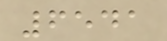6541
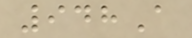948A
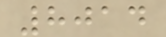8014
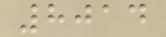8014
